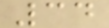34
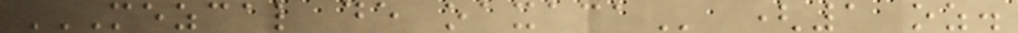MEZCAL DE OAXACA (1 oz.
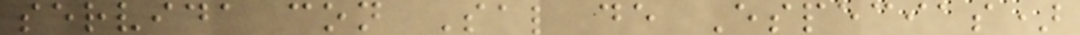servida con Sal de Especias)
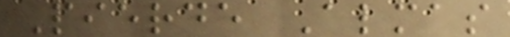Pierde Almas
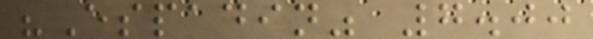"Espadin" 7.00
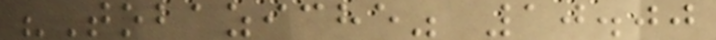"Tobaziche" 10.00
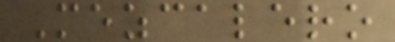Mezcalero
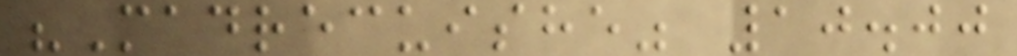"Madrecuishe" 10.00
